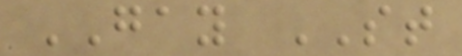GAY ST
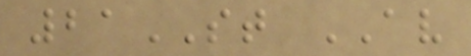21ST AV
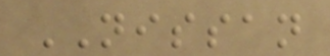NISSAN
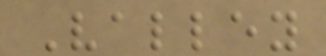Valley
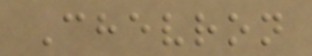Chevron
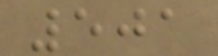501
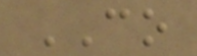CO
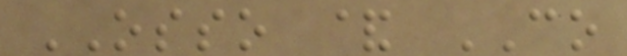OSSO & CO
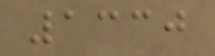1330
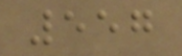557
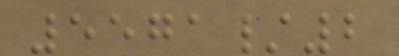5571/2
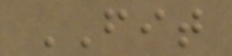FIT
